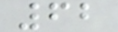62
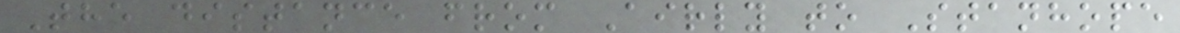The distance from Airly to Stanhope
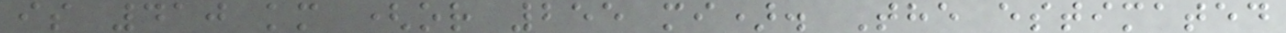is 410 km (or 255 mi). The estimated
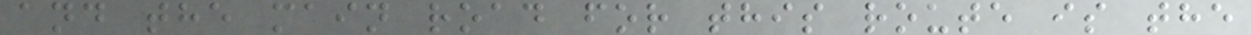and the main road for this route is the
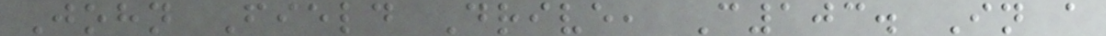John Field Drive, C103. In a
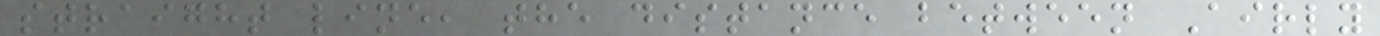straight line, the distance between Airly
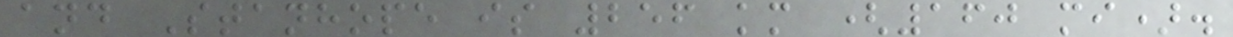and Stanhope is 256 km (160 mi).
